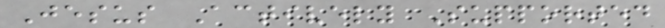Jesus Actively Supported
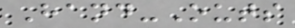Hand-Outs
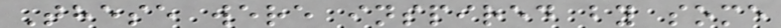These were inspired by some
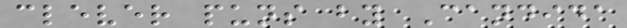clever puns by Candida
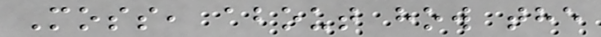Moss, about how the
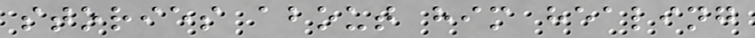stories about him healing
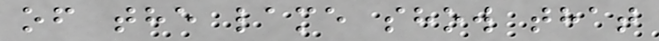of the lame show that
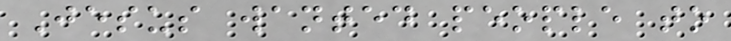Jesus wanted people to
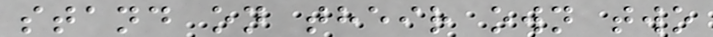stand on their own two
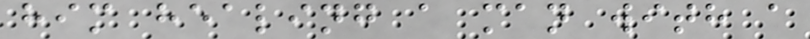him healing a man with a
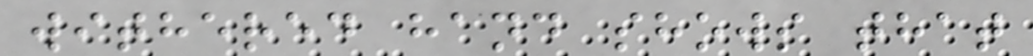withered hand shows that
